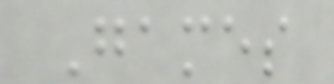Games
